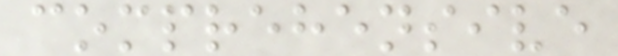comprehensive
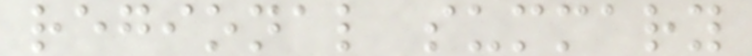regional summary
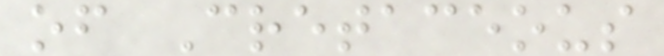of Cretaceous
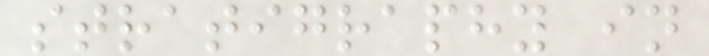stratigraphy in
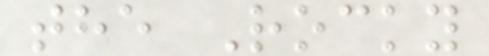the Rocky
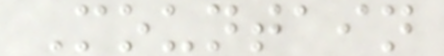Mountain
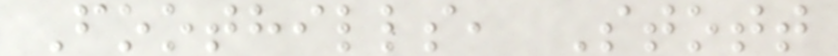Foothills, Stott
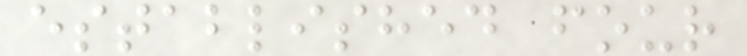established four
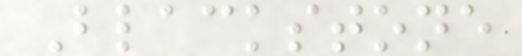Blackstone
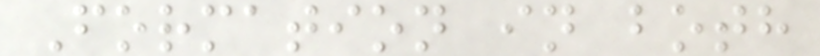Formation in both
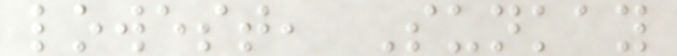lowest, Sunkay
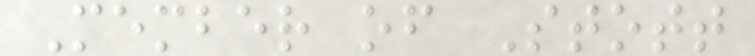Member of Stott
